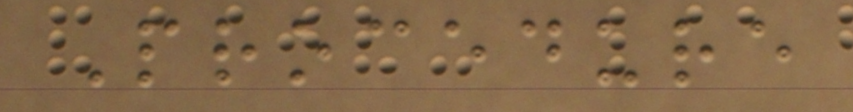Procedure
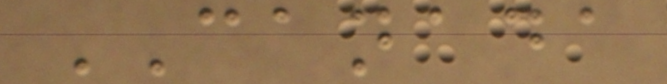CANADA
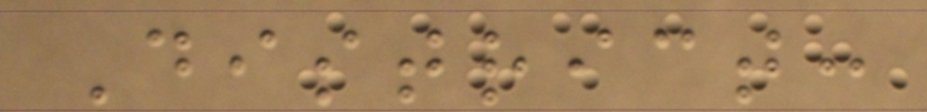District:
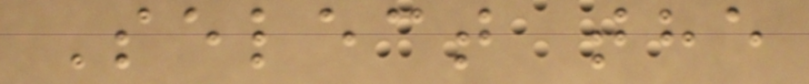Select the
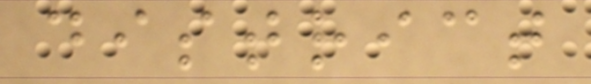district
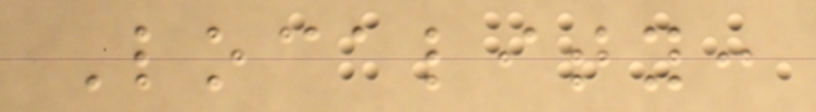Locality:
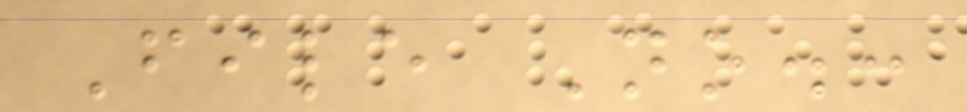File No.:
